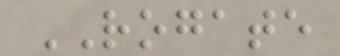ROGATE
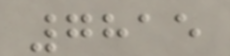7815
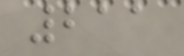211
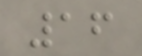16
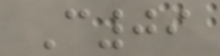C09
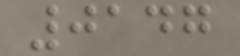0147
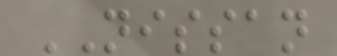NISSAN
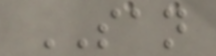SAN
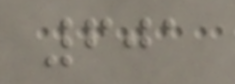601
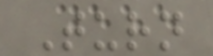Turn
